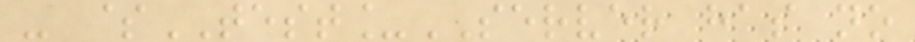- $TEST_SERVER has no
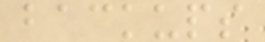backups
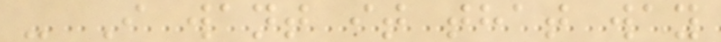- I want it that way
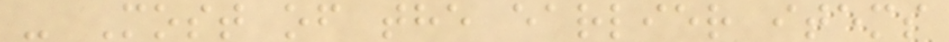- Most of the earlier items
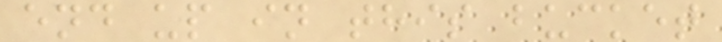end up in this bucket
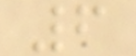6
